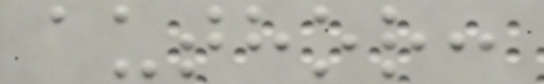author:
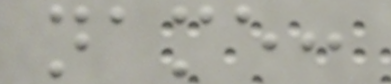name:
